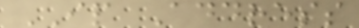IP Address
